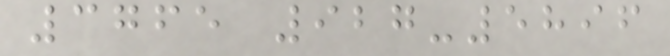3765 927-5896
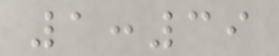1:39
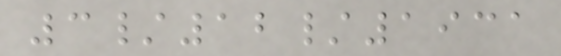3/12/1931
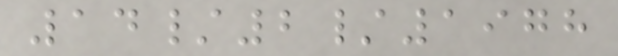14/2/1978
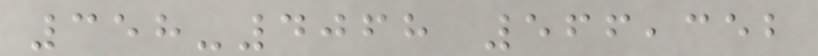358-4068 566,352
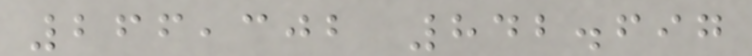266,302 842.697
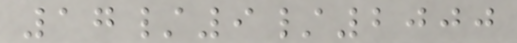17/9/2000
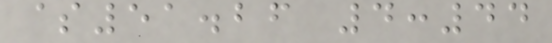$51.26 4:44
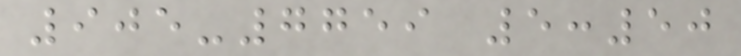905-7759 5:50
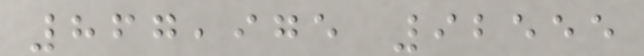867,975 92555
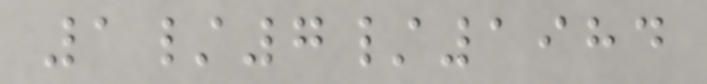1/7/1984
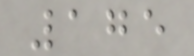175
